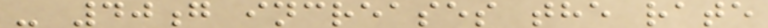- 40g increases the rate
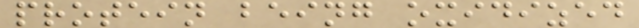protein being oxidized
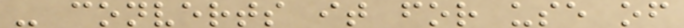- converts it for use of
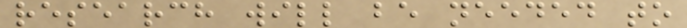research will be needed to
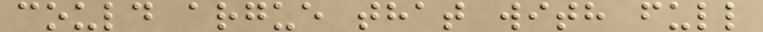could argue that with full
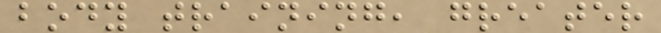body training, greater
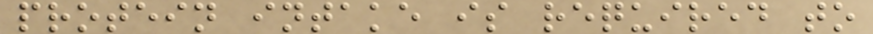protein intake is required to
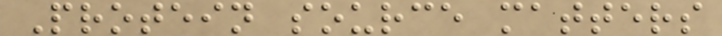Protein source matters
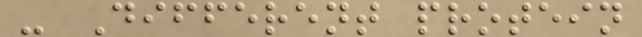- Different protein
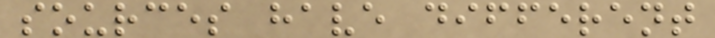sources have different
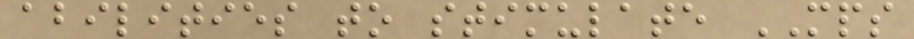abilities to stimulate MPS
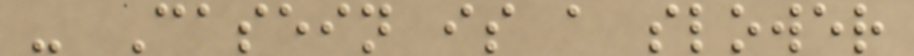- Casein is a slower
